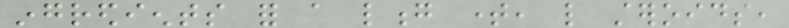ingredients for a long time, like steroids,
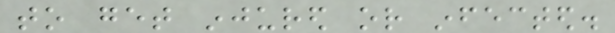to get injured or infected.
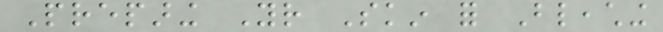Preparing Your Skin for Bleaching
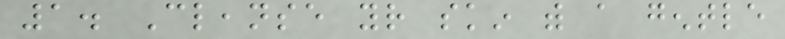1. Cleanse your skin with a gentle
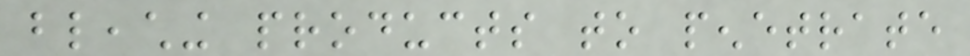bleaching products to penetrate
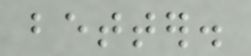better.
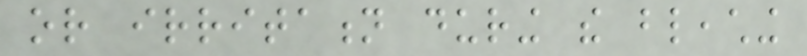or irritation during the bleaching
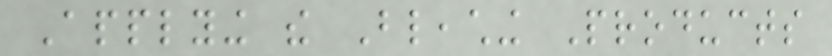Applying the Bleaching Products
